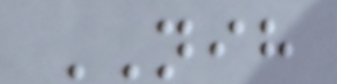NIH
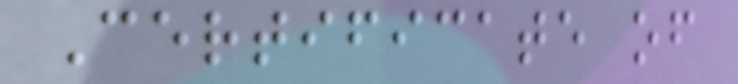Certificate of
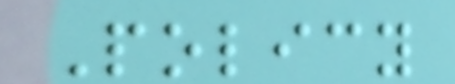Policy
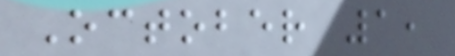October 1,
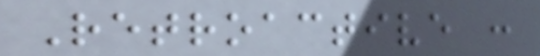Retroactive :
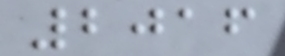2016
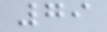79
